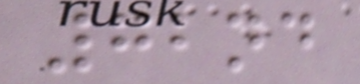72nd
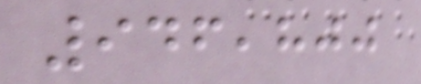946,800
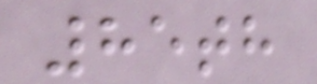85th
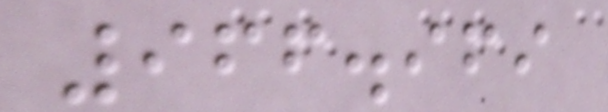966.969
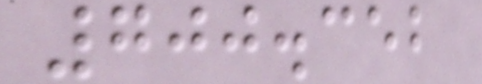700.352
